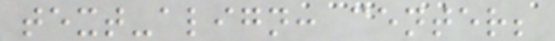text-align: center;
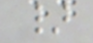}
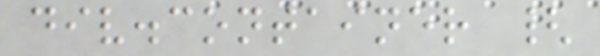div.container {
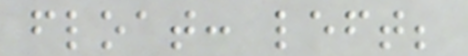float: left;
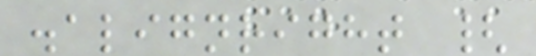.alignright {
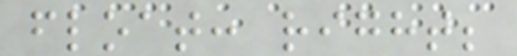float: right;
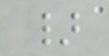}
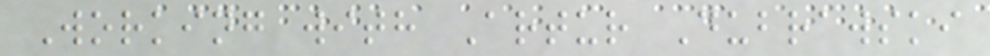Working with Artur Dubrawski
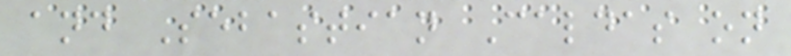and Sebastian Caldas on
